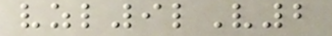vzl9lV2
